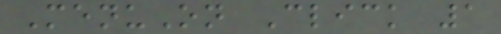MenuOn Click 1
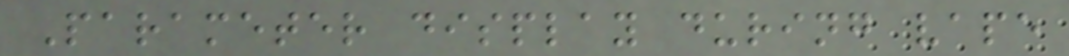Parameter display during vape
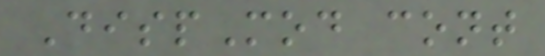DispMod cont
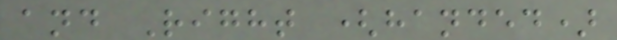and Right (handed)
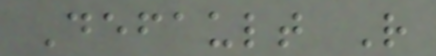Default R
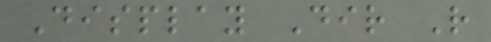Display Dir R
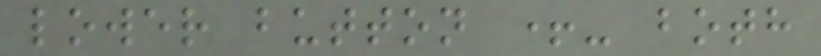lower button +- both
